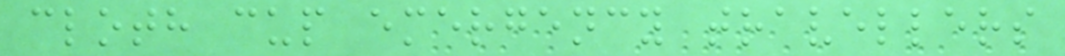cloth cup emergency travellers
